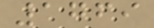1769
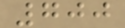700
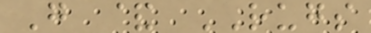G & RUGS
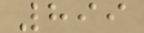899
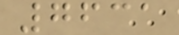7631
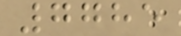7785
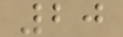20
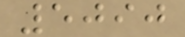5090
